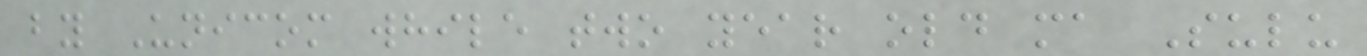by Unicom while two year old ma Sulu
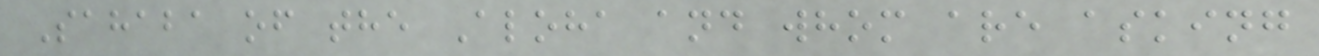Sahaba of the Aloha and whom are asking
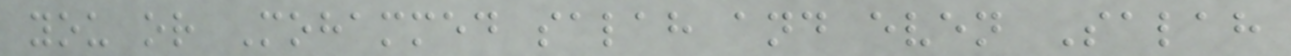you or Mohammed salah and even Salah
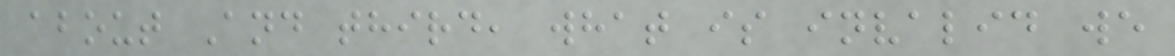about And third, what is invalid we
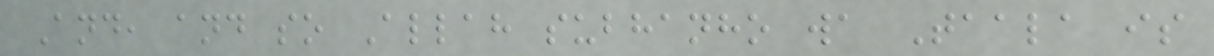And, and so Allah subhanho wa Taala is
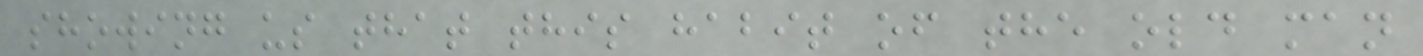showing us that this habit of the old man
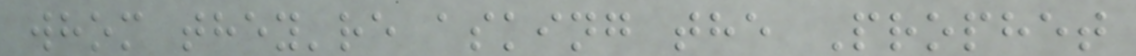whom they're asking the Prophet
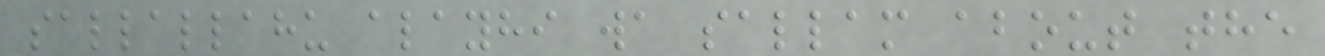sallallahu alayhi wa sallam about the
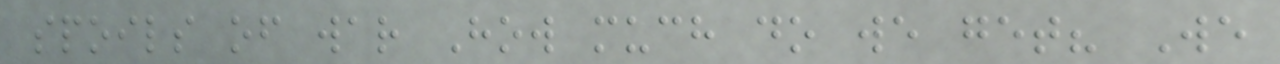spoils of war How much do we get? We
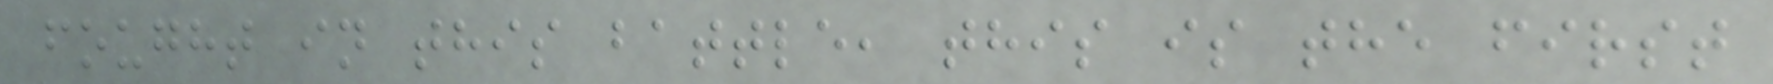fought in this battle, this is the first
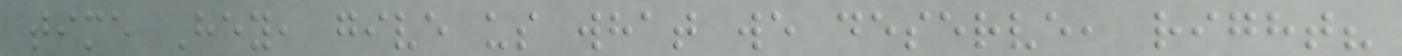time Hey, give us what we deserve, right?
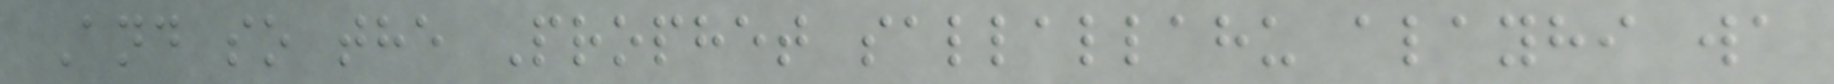And so the Prophet sallallahu alayhi wa
